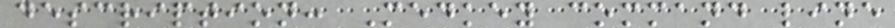description: Medkey command line
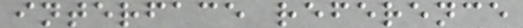interface reference
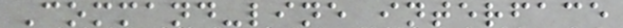Command-line interface
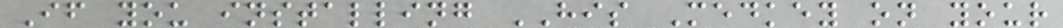If you installing HIS Medkey on your
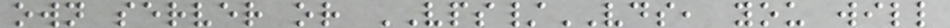own server or VPS/VDS, you will
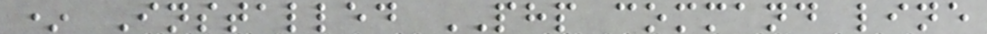* Installed PHP command line
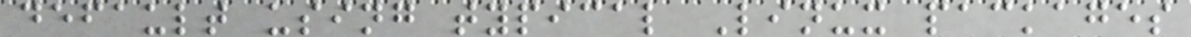default using typical Linux packages
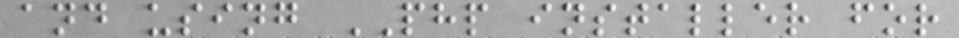and using PHP installer for
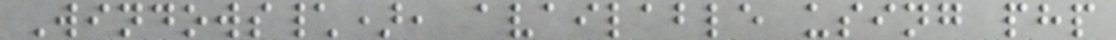Windows\), available using php
